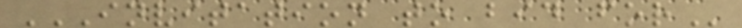INVITATION TO BID FOR
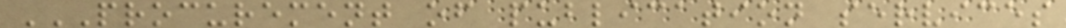PROCUREMENT OF PUBLICATION SERVICES
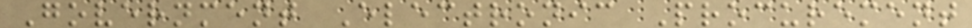Government Electronic Procurement
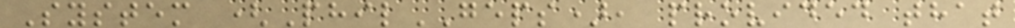System (PhilGEPS), provided that
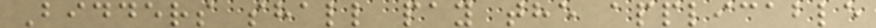Bidders shall pay the applicable
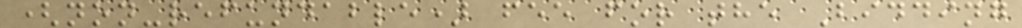(non-refundable) fee for the Bidding
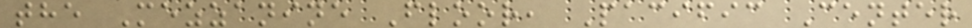the Mezzanine Floor, Pacific Center
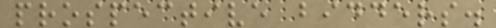prospective bidders.
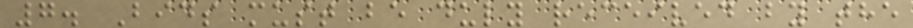7. Bids must be duly received by the
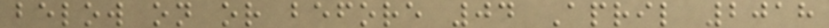below on or before 04 April 2018
